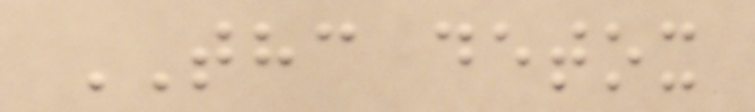THC detox
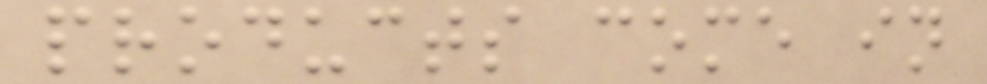products come in
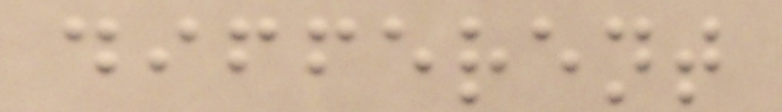different
